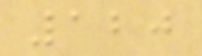120
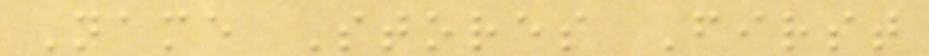Name Stores First
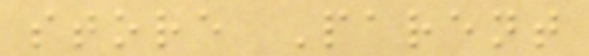store Parent
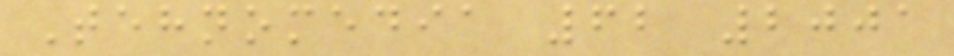Tehnomedia 62 2001
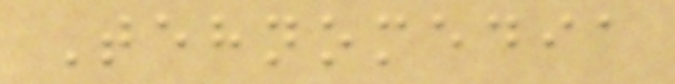Tehnomedia
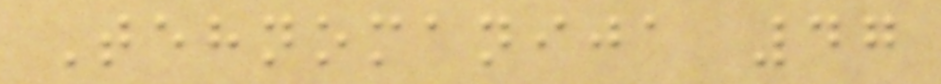Tehnomanija 47
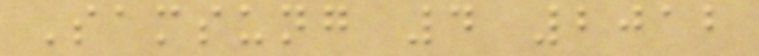Samsung 4 2012
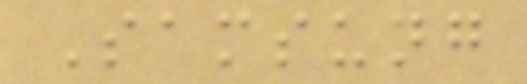Samsung
